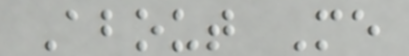About Me
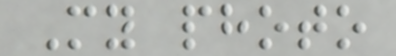My photo
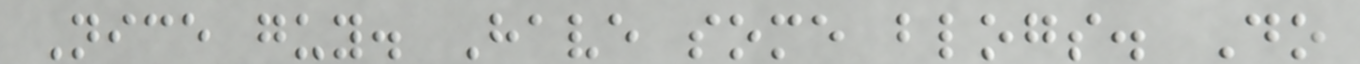Nice guy. Have some blogs. Do
